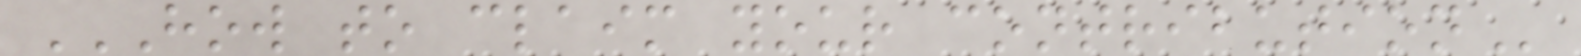HOW TO CLAIM YOUR CONTRIBUTION
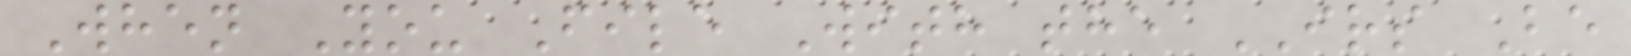When You File With the IRS Be
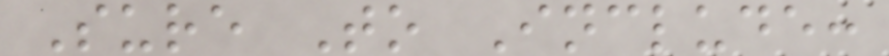Sure To Include:
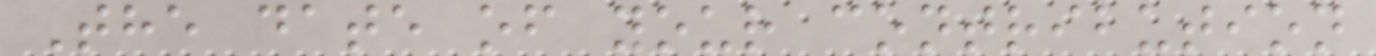The date of your contribution
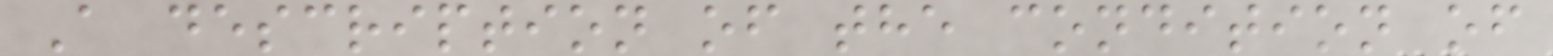A description of the condition of
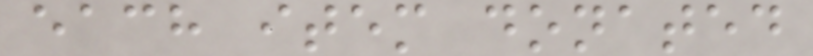each item donated
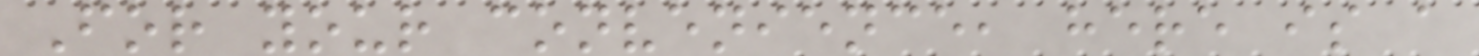For your convenience, here is a
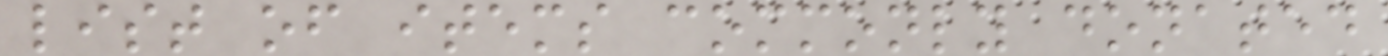list of items commonly donated
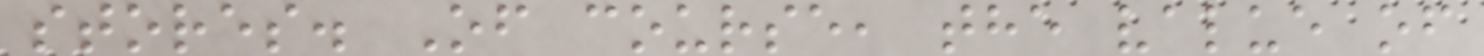stores. Of course, the value of
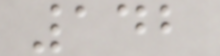142
